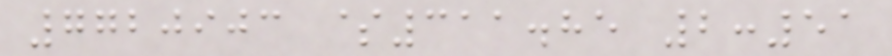7720903 $311.85 2:51
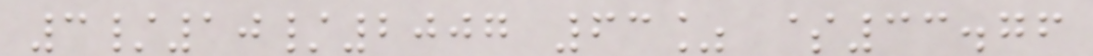3/10/2007 63% $33.76
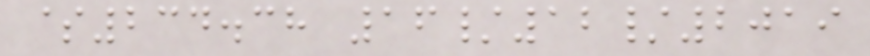$234.38 16/12/2019
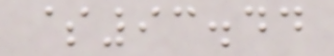$93.44
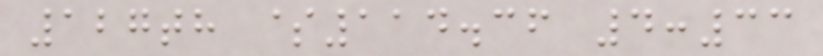127th $114.36 4:33
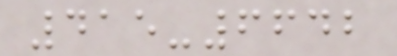415-6642
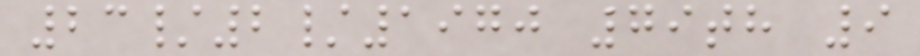23/2/1970 79th 9
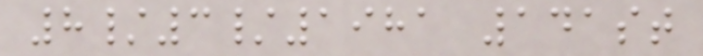8/3/1981 141st
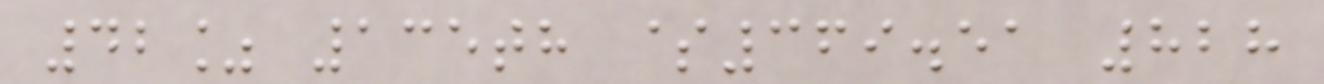42% 135th $369.51 828
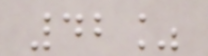42%
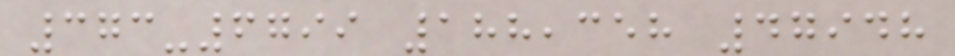373-6799 188,358 47948
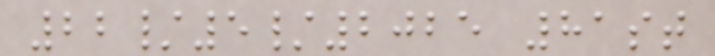22/5/2025 81st
